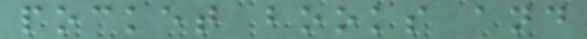pocket books and
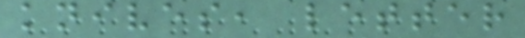knives, letter
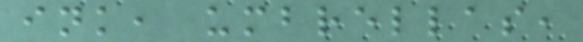ink, umbrellas,
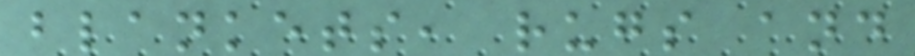blankets, rugs and
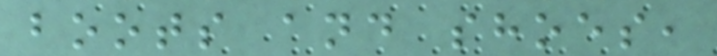boots and shoes,
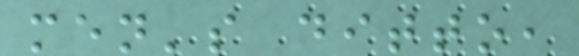men's ditto,
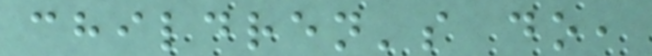children's do,
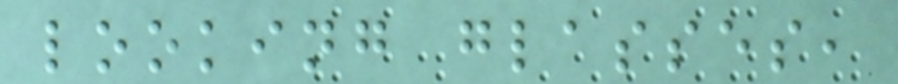looking glasses,
